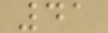41
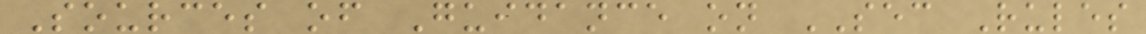Sources of Guidance on SEC Rules
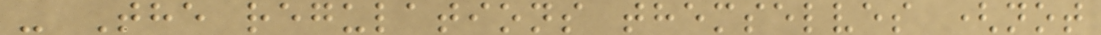- The regulations themselves (not
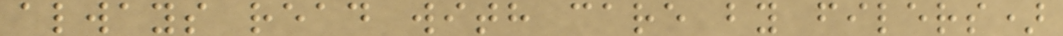always read with care by filers)
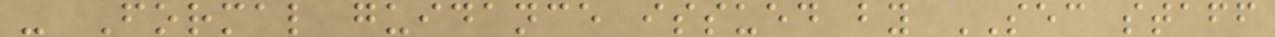- Formal guidance issued by SEC staff
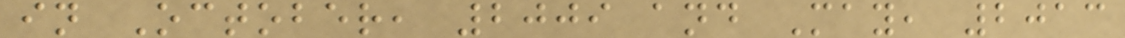in October, 2009 and May, 2013
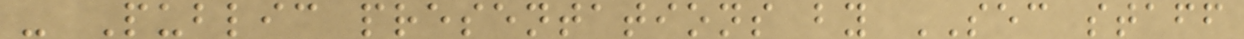- Public presentations by SEC staff
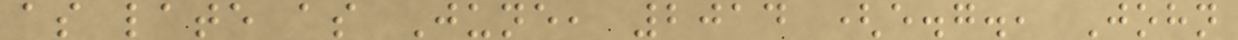as late as June, 2014 (e.g., John
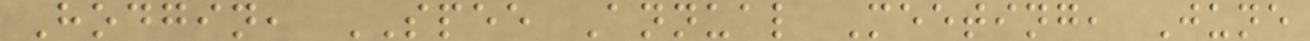Hodgin, SPEE Annual Meeting, June
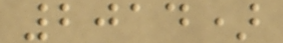2014)
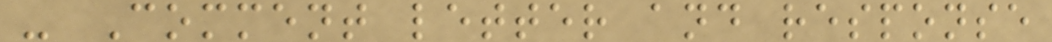- Comment letter and response
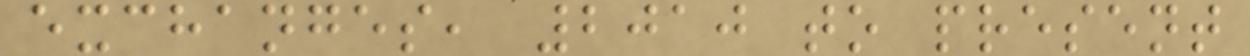exchanges, 2010 to present
